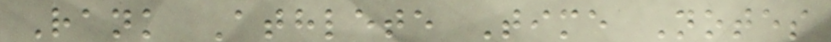Rank Athlete Time Notes
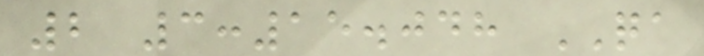2 3:15.048 QA
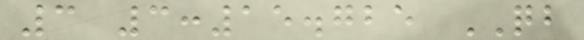3 3:15.725 QB
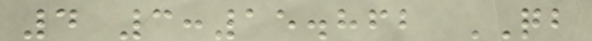4 3:15.862 QB
